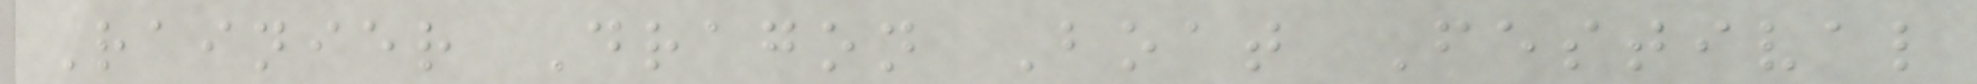Rainier Dragon Boat Festival
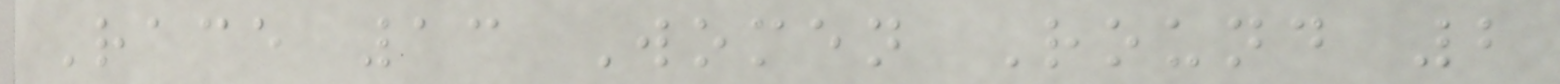Race 13 Women Round 2
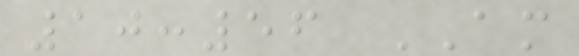10:56 AM
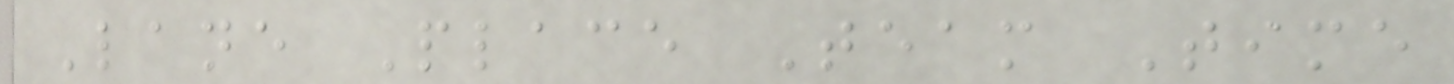Lane Place Team Time
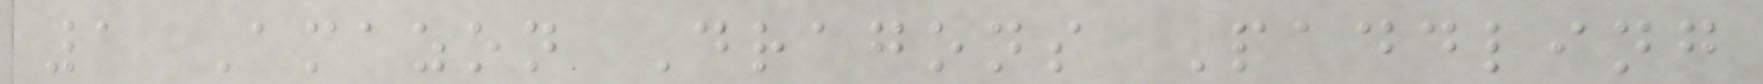1 Amazon Dragons Paddling
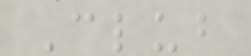Club
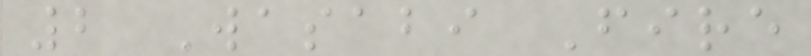2 Wasabi Fire
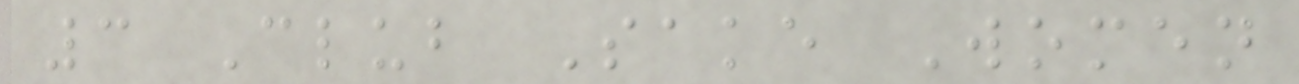3 Club Sake Women
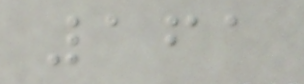161
